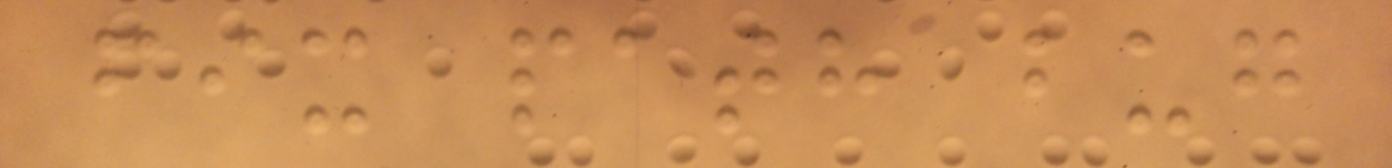fix path bug
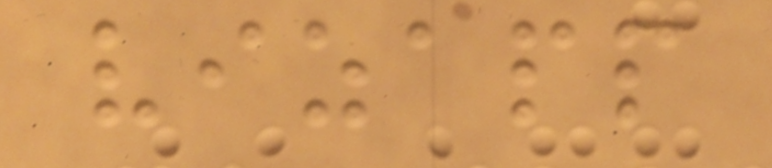vizapp
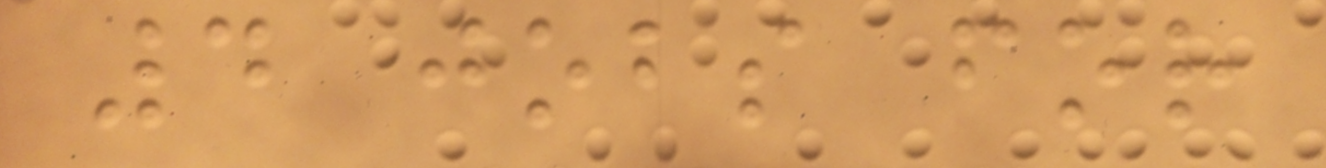4 jobs for
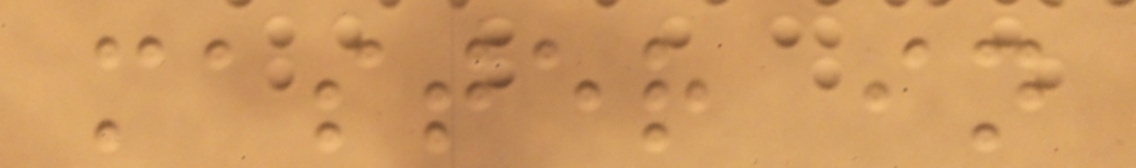master in
